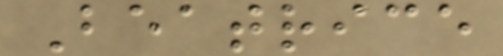Beatrice
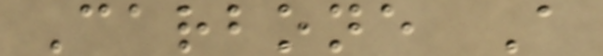Carbone A
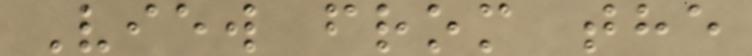View from the
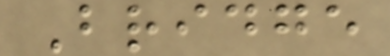Bridge
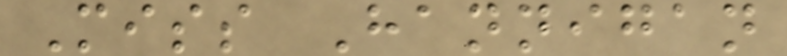Miss Hannigan
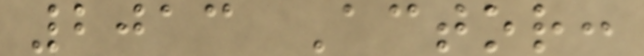2013 Actor:
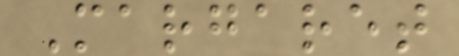Margaret
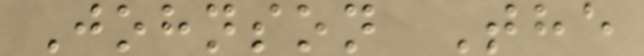Johnson The
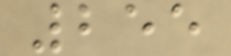255
